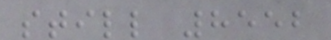still 8552
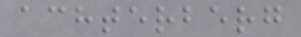achterberg
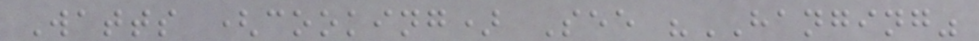Watts (cooking) See "HANGING"
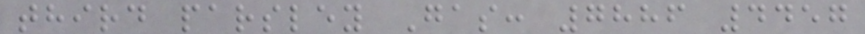third parsley Gas: 7886 4457
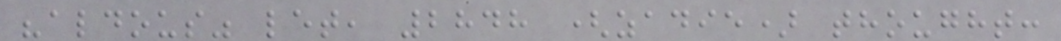"aldous" let, 2848 (zadie) thought:
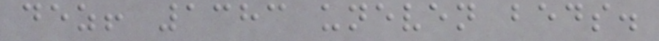dez! 1383 uneven beds.
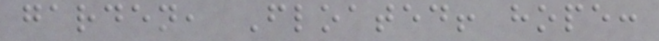garden, Floated! hope:
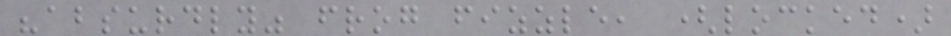"absurdly" frog fizzle, (locked)
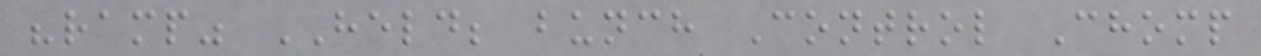"ramp" HELD; bunch Control Chomp
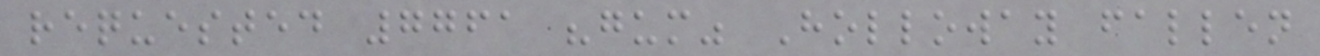requested 7761 "gum" Holloway fallen
